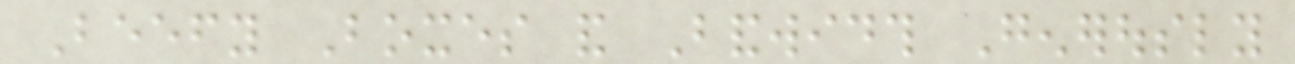Beefy Boxes and Bandwidth Generously
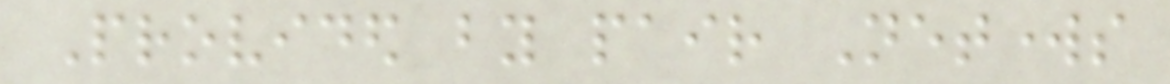Provided by pair Networks
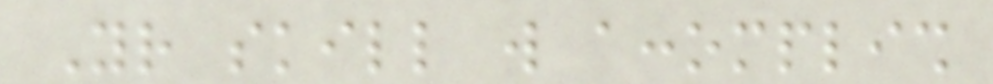Your skill will accomplish
